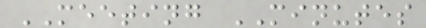MEETING MINUTES
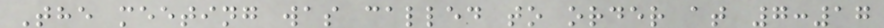The meeting was called to order at 7:17
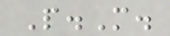P.M.
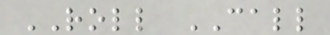ROLL CALL
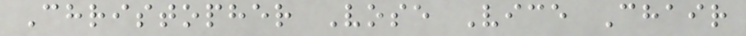Christopher Vose Vice Chair
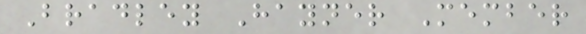Bradley Hayner Member
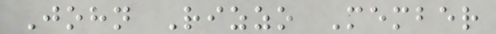John Rizzo Member
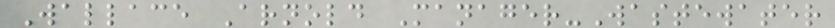Wallace Arnold Manager-Wastewater
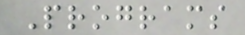Programs
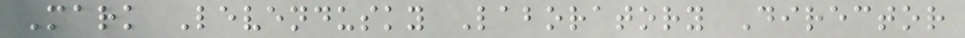Mark Levendusky Laboratory Director
